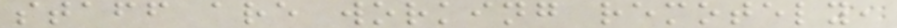staff are working remotely,
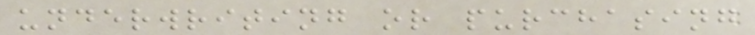underwriting or purchasing
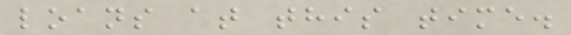loans at this time.
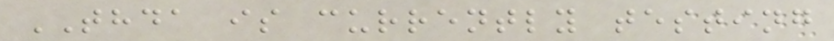THDA is currently testing
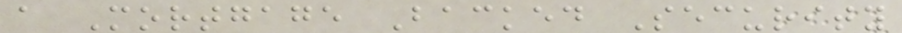a Mortgage Backed Security
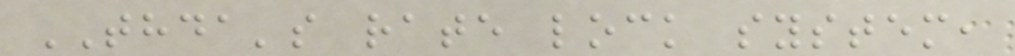THDA's rate lock system,
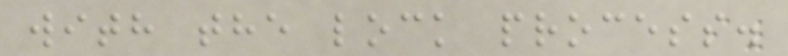with the lock process.
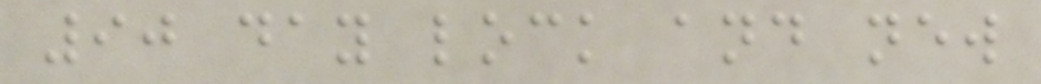90 day lock and new
